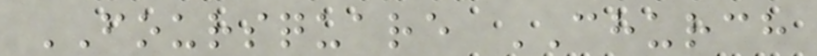FOURSQUARE CHURCH
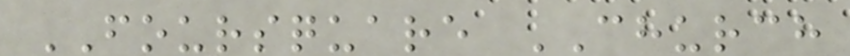FOURSQUARE CHURCH
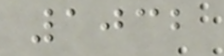1032
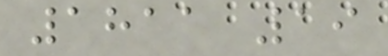1811 19
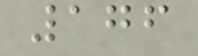176
